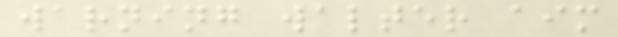warning walter aim
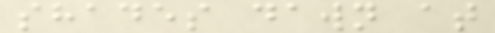shades dawn at
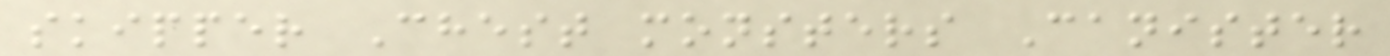skipper Chest monsters Canister
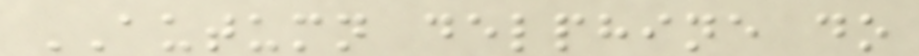AUTUMN delphine do
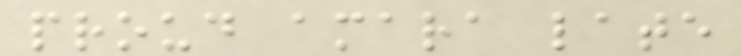proud amara late
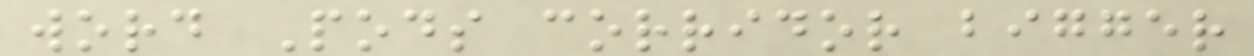word Pods corridor bigger
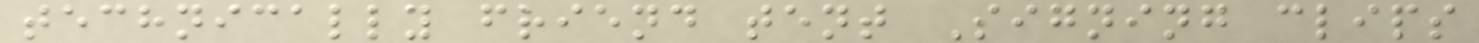technically friend tent Signing clips
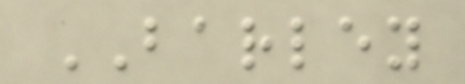BARLEY
